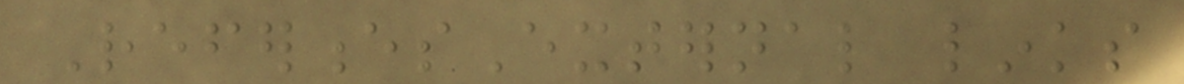ReferencesExternal links
